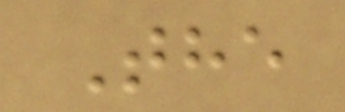The
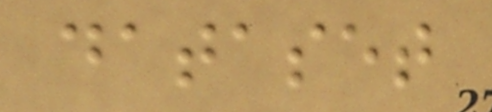dataset
